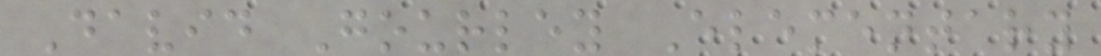David Gourley Elementary
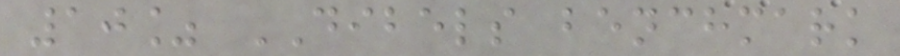10% DIBELS benchmark
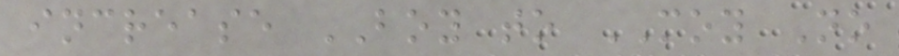increase BOY to MOY No
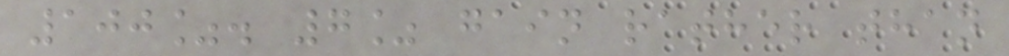100%. 7% gain rather than
